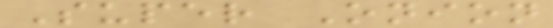Super Onion
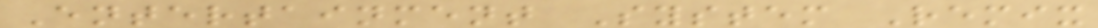Entertainment System Remix
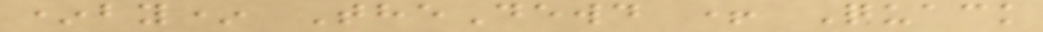*by* TheDewd + Quack
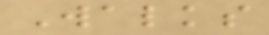Walks
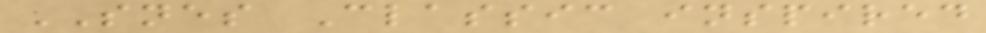SNES Classic inspired
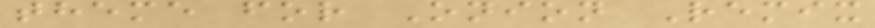theme for Onion Remix
